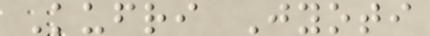Kufri Jyoti
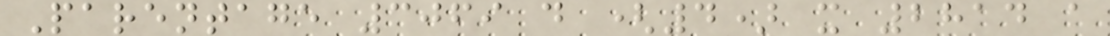Parentage 3069 d (4) x 2814 a
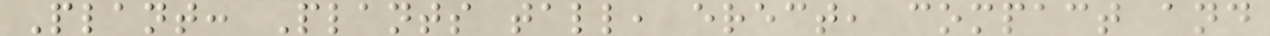Plant: Plants tall, erect, compact and
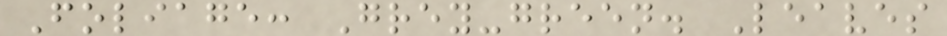Foliage: Grey-green. Leaves
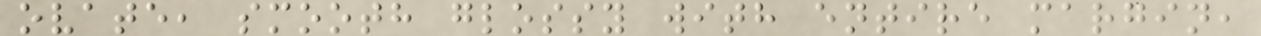ovate, smooth glossy with entire margin,
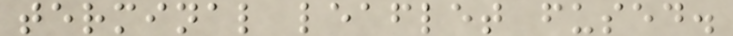terminal leaflet fused.
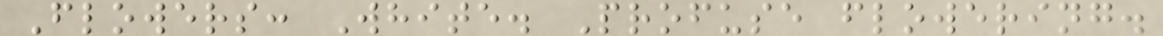Flowers: White. Profuse flowering.
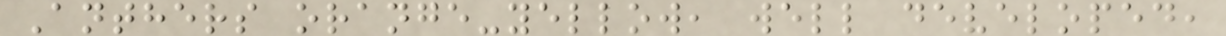Anthers orange-yellow, well developed,
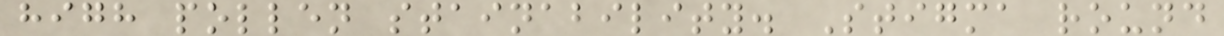high pollen stainability. Stigma round
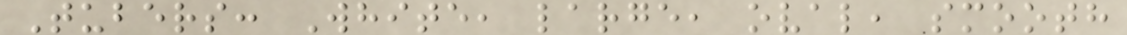Tubers: White, large, oval, smooth
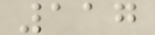117
